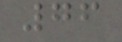76
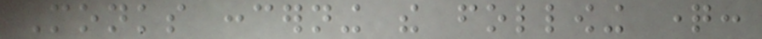Monks concerning the following question:
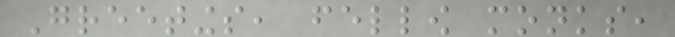Greetings, fellow monks,
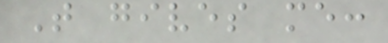That gives me:
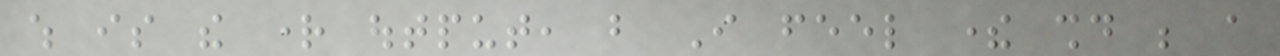which is the right output, but I feel there should be a
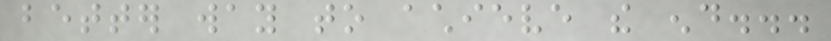better way to achieve the end...
